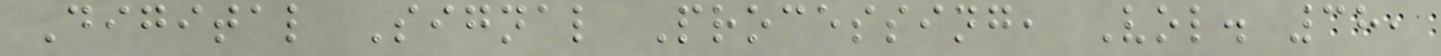Digital Signal Processing, Vol. 38,
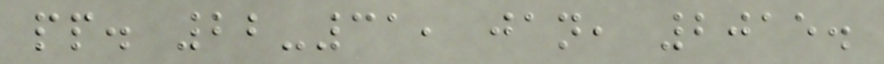pp. 22-31, jan, 2015.
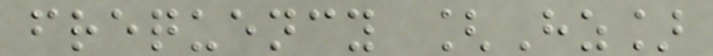frequency [Hz]
